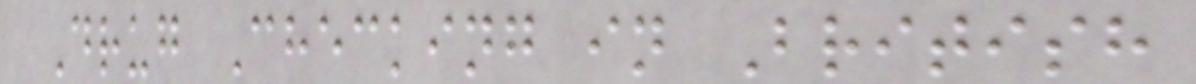Drug Checking in British
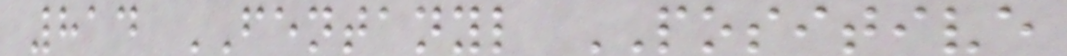814 FENTANYL POSITIVE
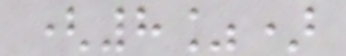(8%)
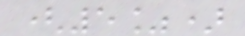(5%)
